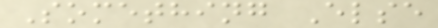Something Else
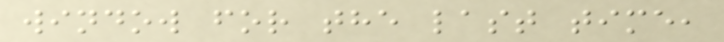window for the last time,
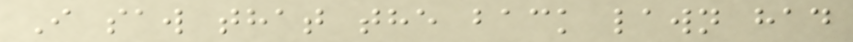I saw that the back lawn had
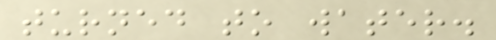turned to water.
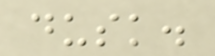dusk.
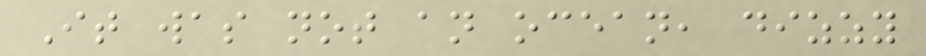It was not an ocean, dizzy
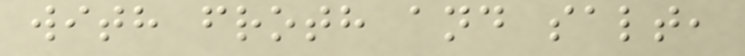with froth and salt,
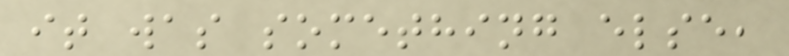it was something else,
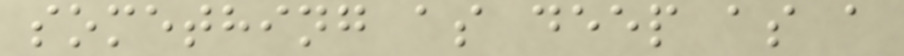something as deep as a
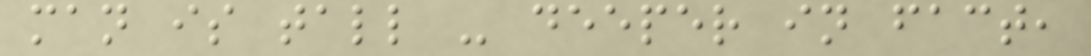man is tall - deeper in fact,
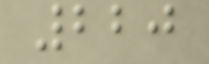220
